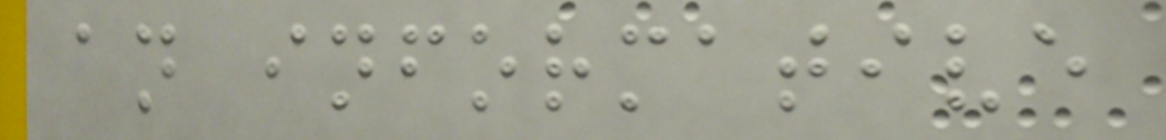an informative
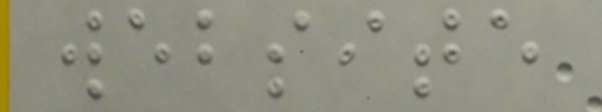website
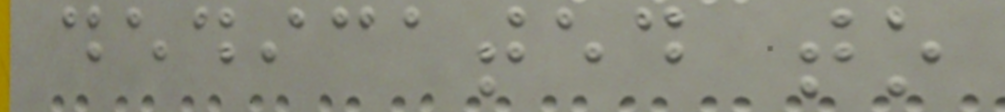dedicated to
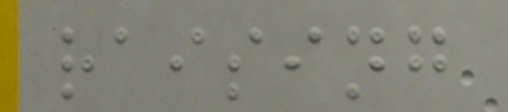raising
